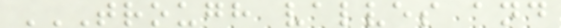TROUGH VALVES AND
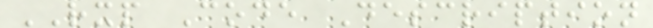RXP Code Description
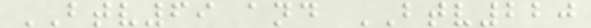BTV69 and BTV220
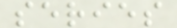series
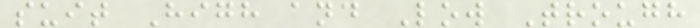suit High and Low Trough
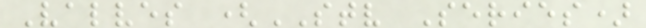Valves (STV Series)
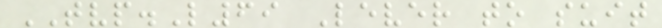TVP.L69 Lever to suit
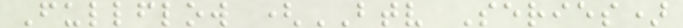Fullflow (BTV Series)
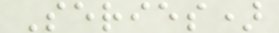Series)
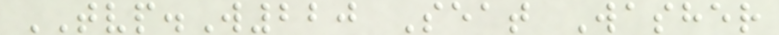TVP.W220 Seat Washer
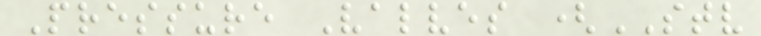Pressure Valves (STV
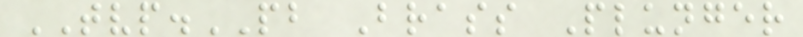TVP.PB Brass Plunger
